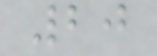20
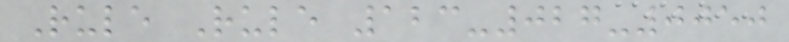Rule Rule 123-027-0050
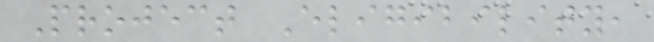Project Eligibility,
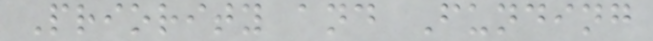Priority and Funding
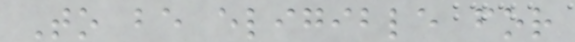To be eligible for
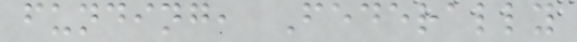funding, Federally
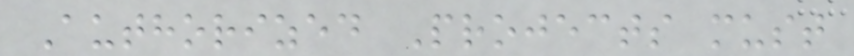Authorized Projects must
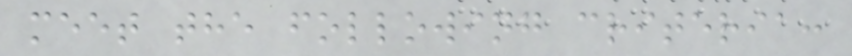meet the following criteria:
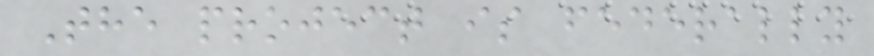The project is federally
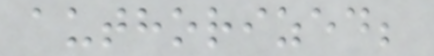authorized;
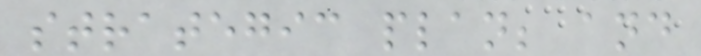strategic plan; and
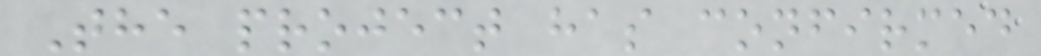The project has confirmed
